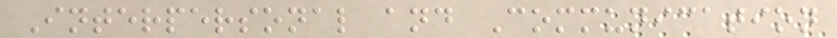Interpersonal and Communication
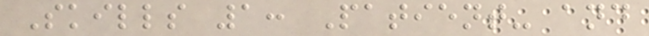Skills 1: Patient- and
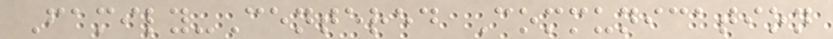Family-Centered Communication
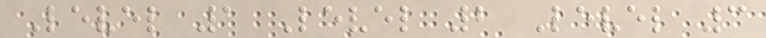Level 1 Level 2 Level 3
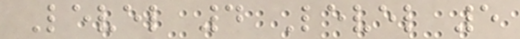Level 4 Level 5
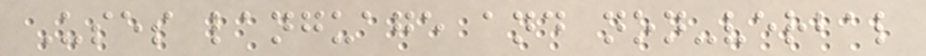Uses language and non-verbal
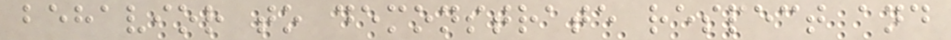behavior to demonstrate respect and
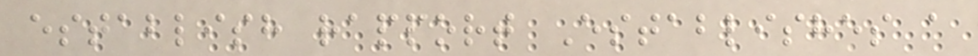establish rapport Establishes a
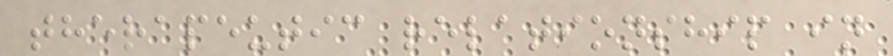therapeutic relationship in
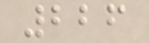226
